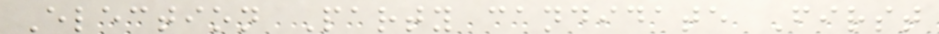Election Party candidate First
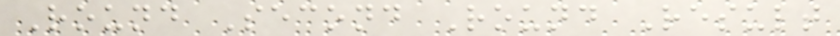Round Second Round Result
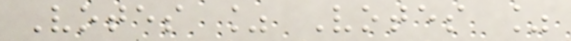Votes % Votes %
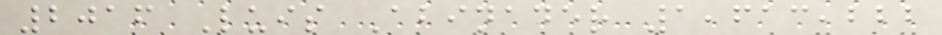2016 Luis Abinader 1,613,222
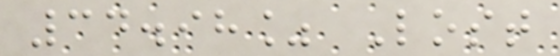34.98% Lost
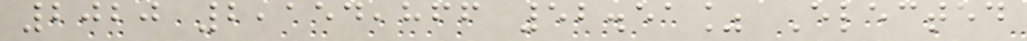2020 2,154,866 52.51% Elected
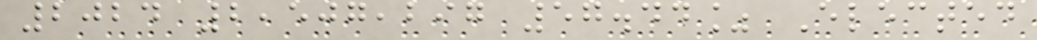2024 2,507,297 57.44% Elected
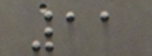11
